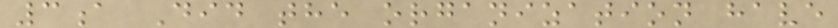3a Did the organization have
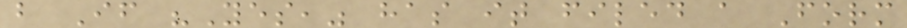b If "Yes," has it filed a Form
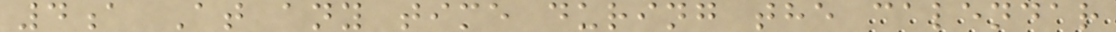4a At any time during the calendar
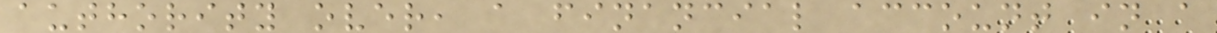authority over, a financial account in a
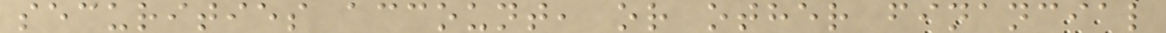securities account, or other financial
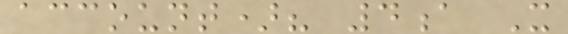account)? 4a X
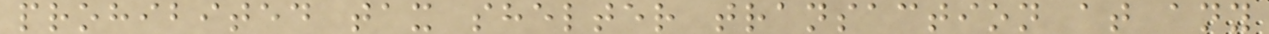prohibited tax shelter transaction at any
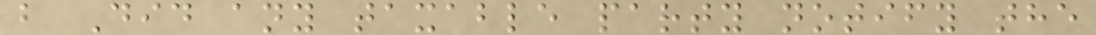b Did any taxable party notify the
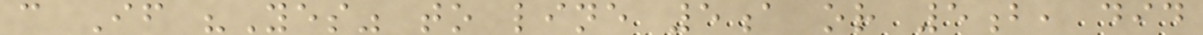c If "Yes" to line 5a or 5b, did
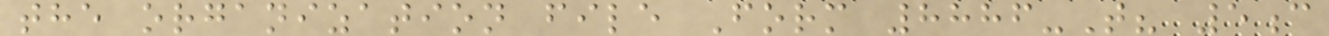the organization file Form 8886-T? 5c
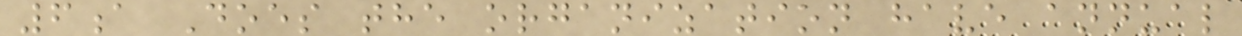6a Does the organization have annual
